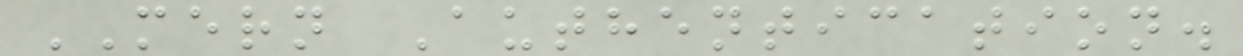MERN Authentication.
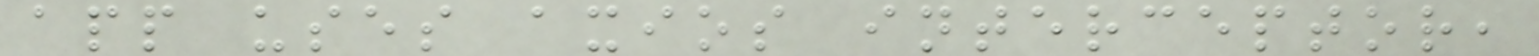app uses axios interceptor,
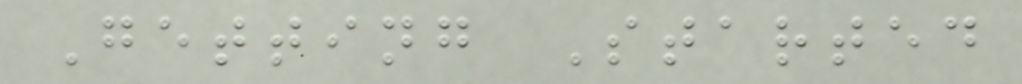Getting Started
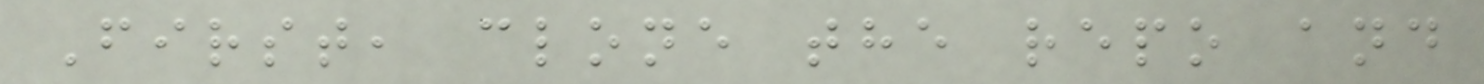First, clone the repo and
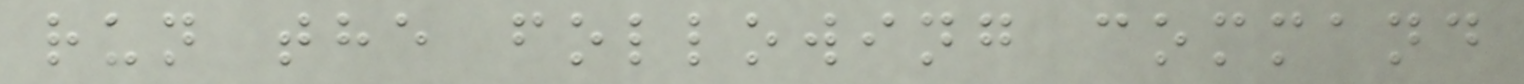run the following command
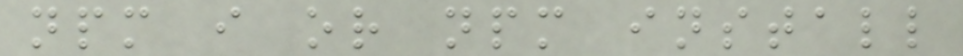npm i or npm install
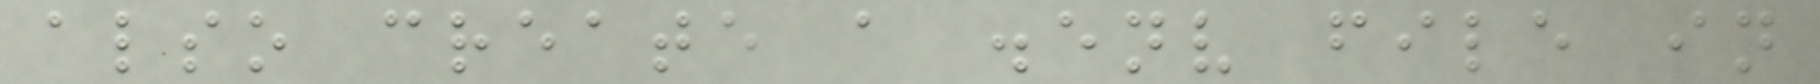also create a .env file in
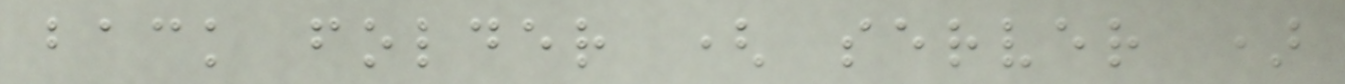back folder ( server )
